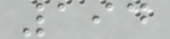194
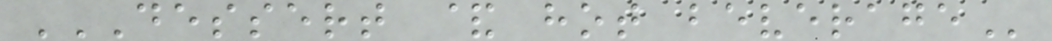DESSERT & HOT BEVERAGE
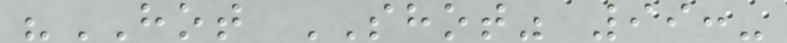"HOT SHOT" 99:-
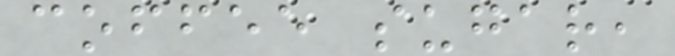coffee sugar,
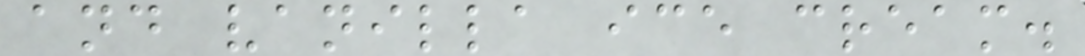and vanilla ice cream.
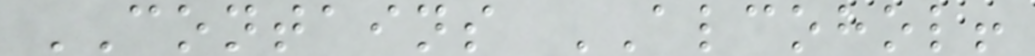CONTAINS ALCOHOL!
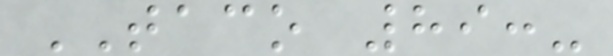TACO 89:-
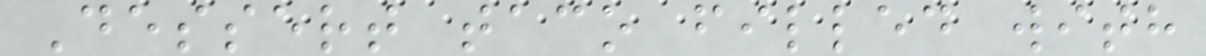Dessert taco filled with
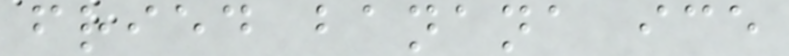fried banana ice
